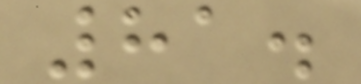81.
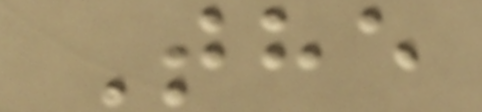The
